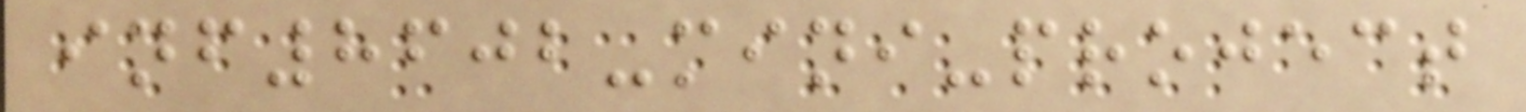inf8602-mini-project
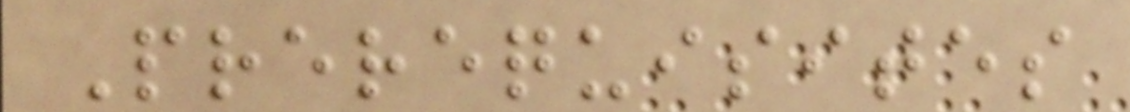Prerequisites
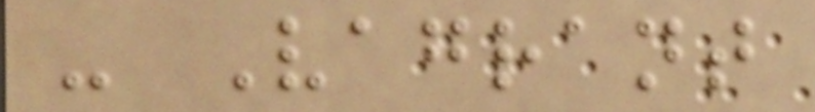- Vagrant
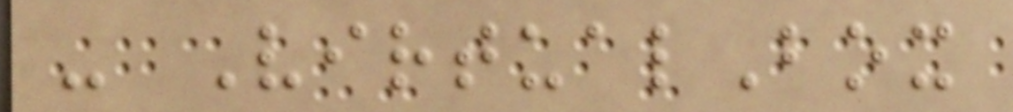- VirtualBox
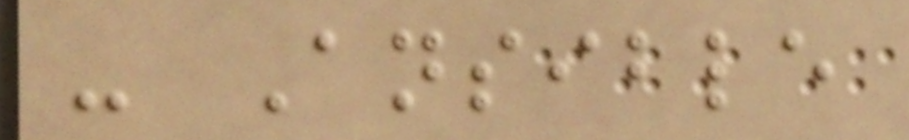- Ansible
